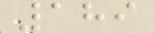189
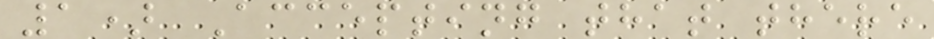1) Accepting that there
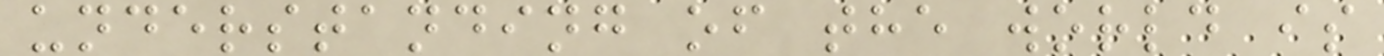understanding of the world is
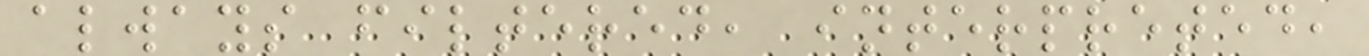always filtered, interpreted,
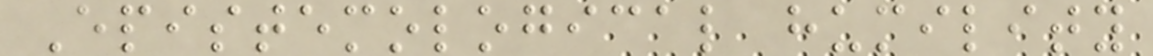Epistemological humility
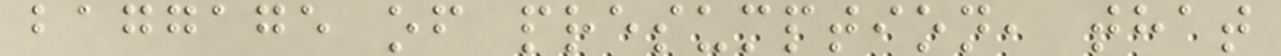baggage of presumption, that
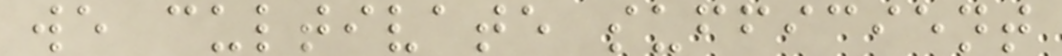we cultivate sufficient
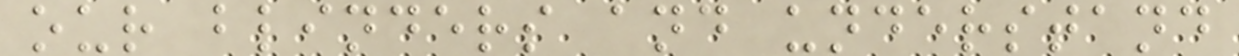our blinders and understand
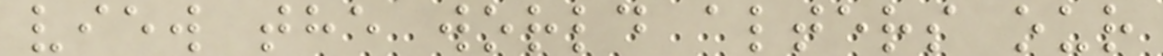view the world alters our
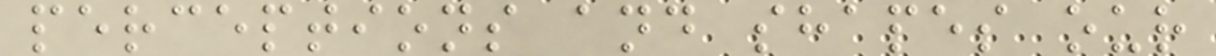perceptions and shapes our
